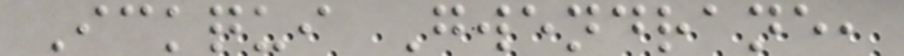Ickqui Gwendrane,
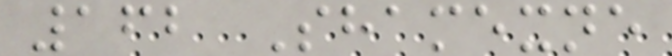162 Shamexne
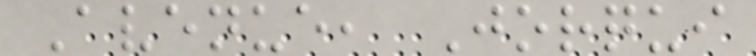Avenue, Jorqui
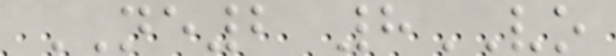NE2 8VO
